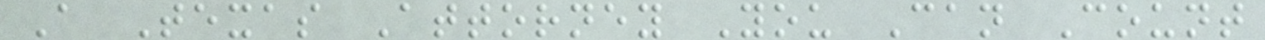A Texas Attorney You Can Count
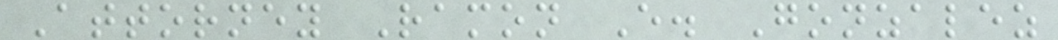Attorney Ramon E. Gonzalez
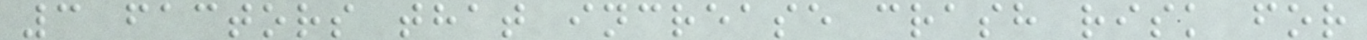3 factors that increase crash risk for
